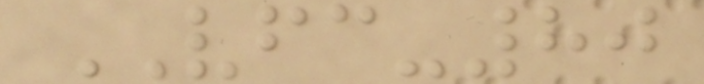VFC-80
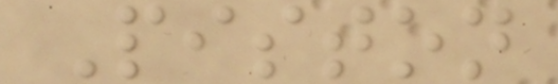Piston
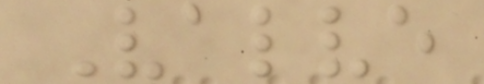Valve
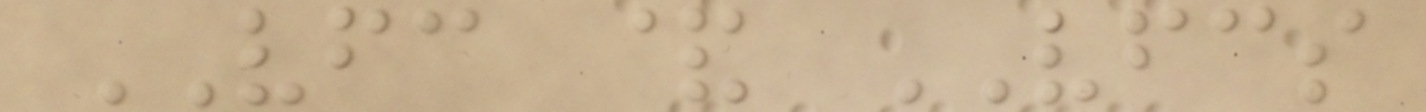VFC & VFCS
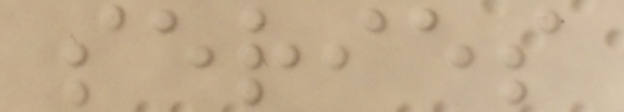series
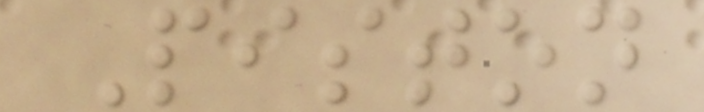Piston
